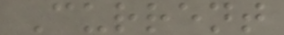Current
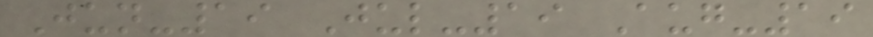Jun-19 Jul-19 Aug-19
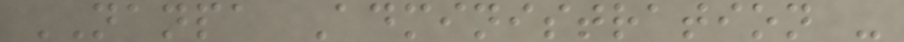NANPA Administration -
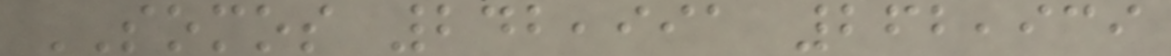SOMOS 242,991 262,939
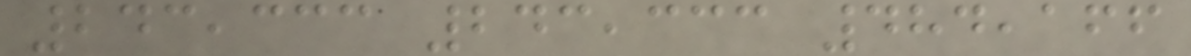243,333 243,333 484,166
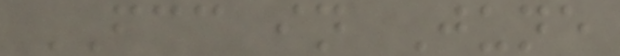FCC in June
